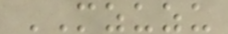MZUZU
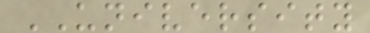UNIVERSITY
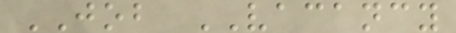JOB VACANCY
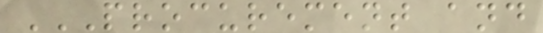PROCUREMENT AND
